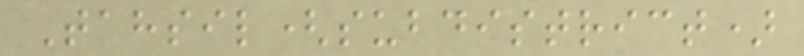Tahsil(subdistrict)
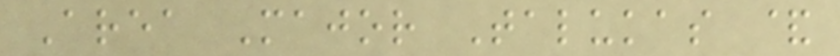Area Major Talukas &
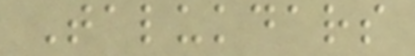Talukdars
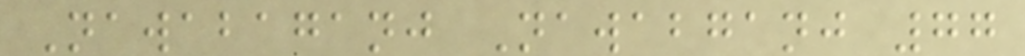Nawabaganj Nawabganj 77
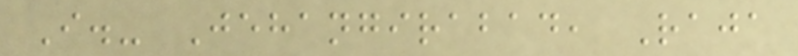I.- Jehangirabad, Raja
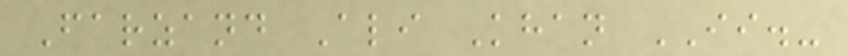Farzand Ali Khan II.-
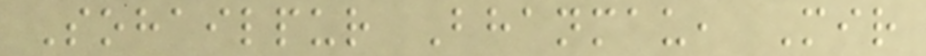Sohailpur Bhanmau, Mir
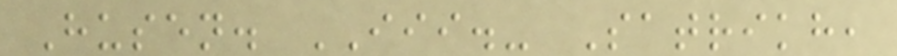Husen. III.- Satrikh,
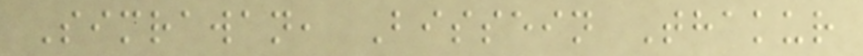Simrawan, Bissein Thakur
